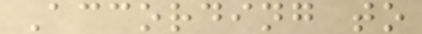According to
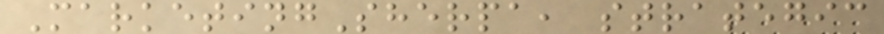MarketingSherpa, strategic
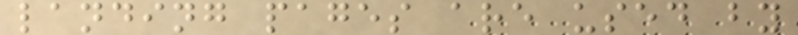landing pages are used by
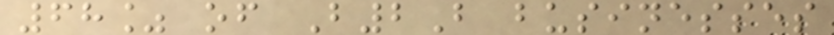68% of B2B businesses
